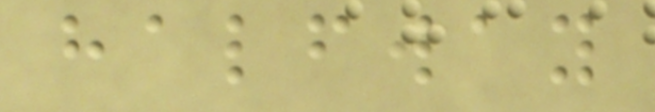halfway
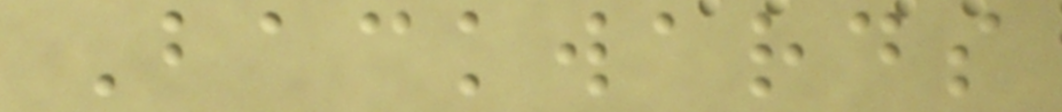Backwards
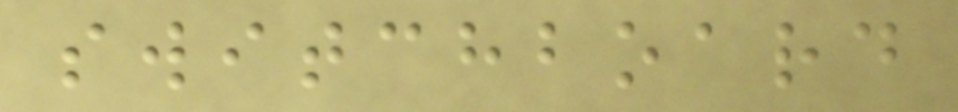switchboard
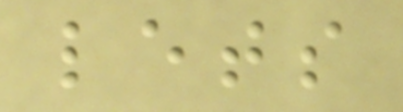lets
